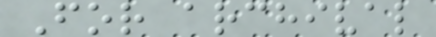For archival
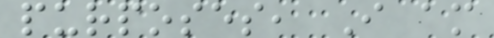purposes, I am
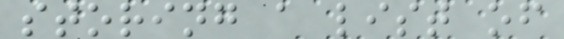storing a list of
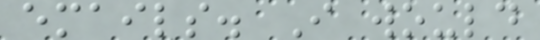emails. I would
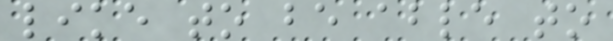like to be able to
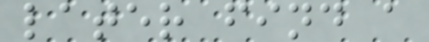later find a
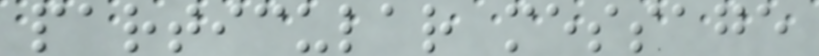particular message
